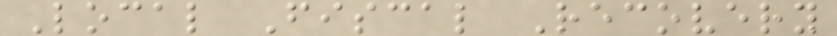Local Fiscal Recovery
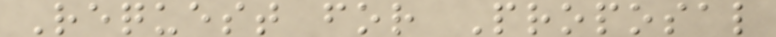Request for Proposal
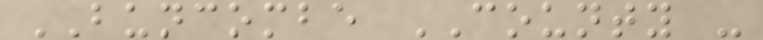BUNCOMBE COUNTY -
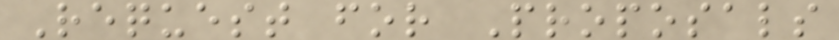Request for Proposals
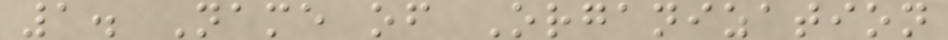1. Name of Organization
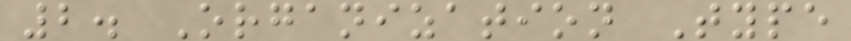2. Organization Type
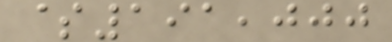$191,000
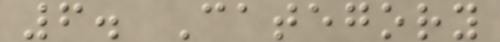6. Category
